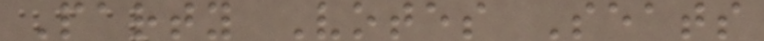Party Votes Seats
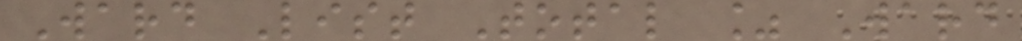Ward List Total % Ward
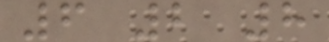6 2 8
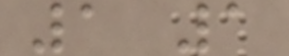1 1
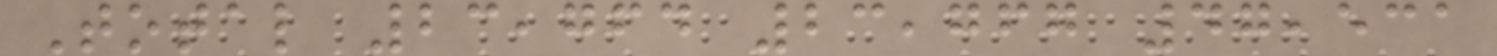Total 23,764 23,767 47,531
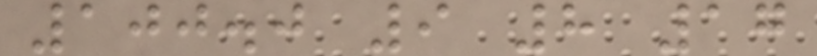100.0 9 8 17
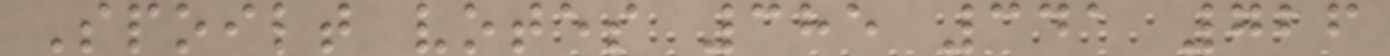Spoilt votes 385 341 726
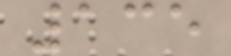135
